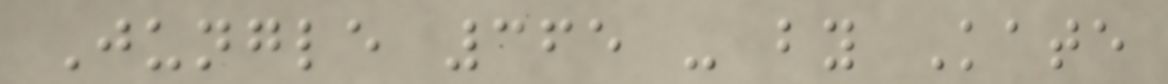Jungle 365 - by Kate
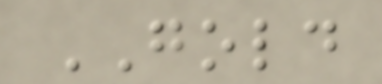GOLD
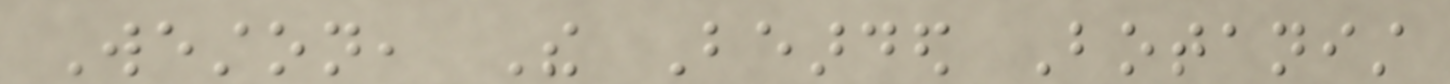Weston, The Bearded Botanist
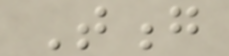Tong
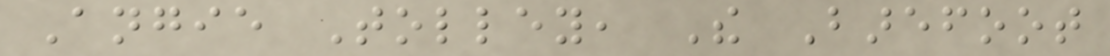Angie Tolley, The Barefoot
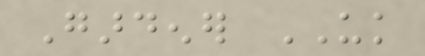Gardener UK
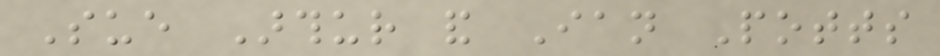Sue Arthur and Ian Potts
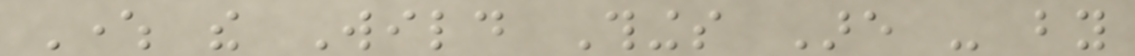Where the Wild Things Are - by
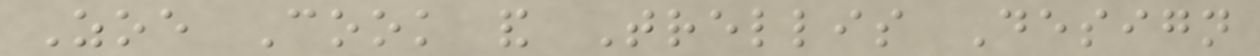Zoe Cook and Trellis Design
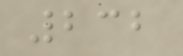232
